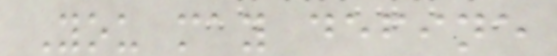You may define
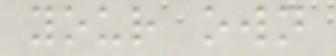your own
